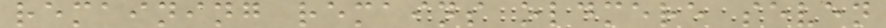remaining remains oldmere seven
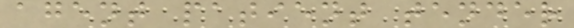agent patient tender
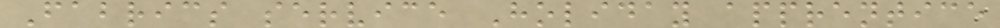Fabrics service Holiday apprentice
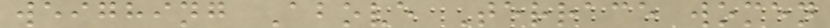weighing Above Terrace women
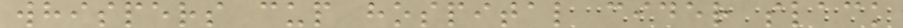whispers cup hospital cider slack
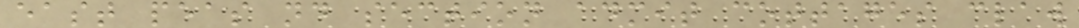east peas nd section admit cottages claw
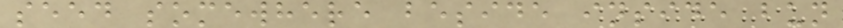seed somewhere beside inside bun
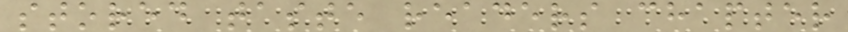stored taste readers chapter
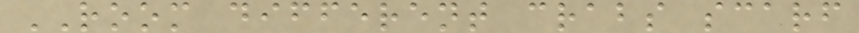ROOM different crabs scarf
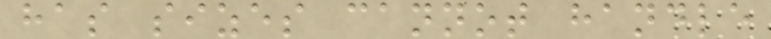has sizes cannot handle
